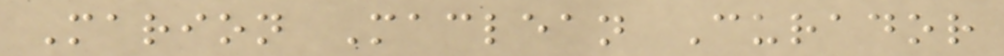Marion Maclean Curador
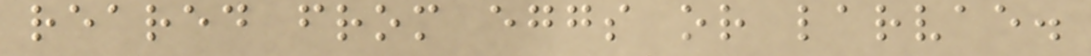reared from eggs or larvae.
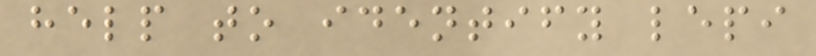help to identify lepi
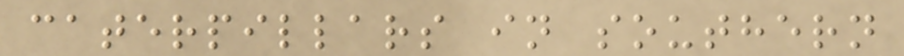caterpillars in southern
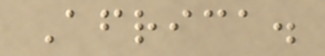Africa.
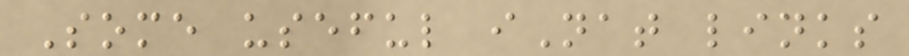Some useful iNat links
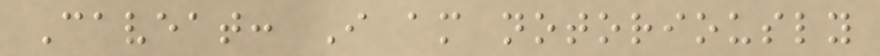Caveat: I am notoriously
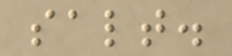salt.
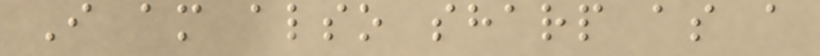I am also sharp as a
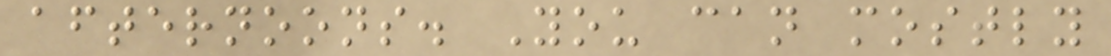afternoons. You can mostly
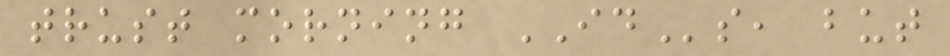trust morning IDs, but
